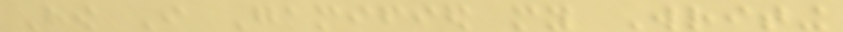How I Gamified my Writing
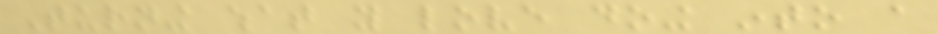Turning what you love doing into a
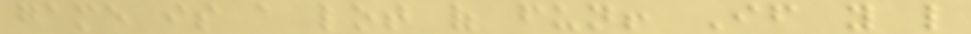game is a lot of fun! If you like
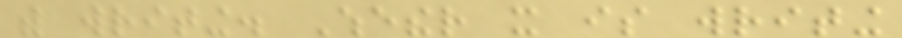with writing. Whether it is writing
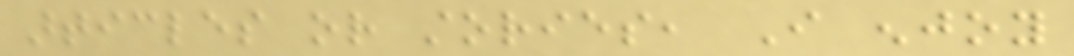articles or stories, I enjoy
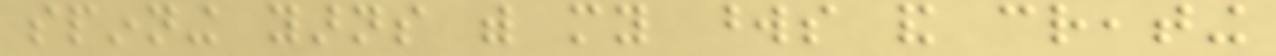spinning yarns with my words and creating
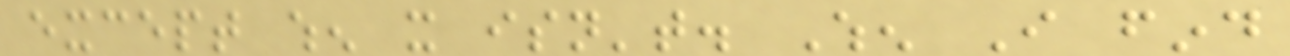except when it isn't. When I find
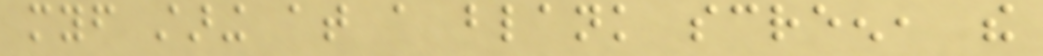myself staring at a blank screen, the
